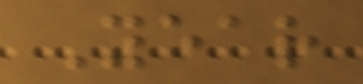Year
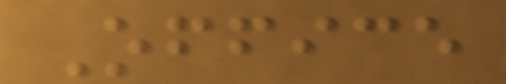Office
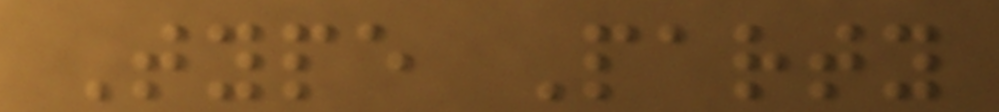Type Party
